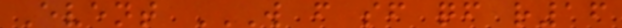Event W F SF QF R16
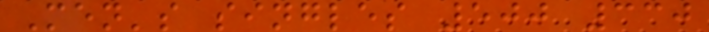Men's singles 500 330
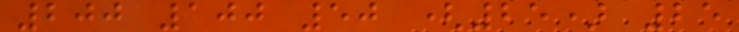200 100 50 (25) 25
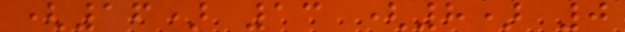(16) 13 (8) 0
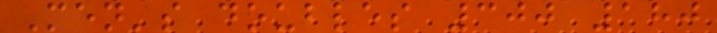Men's doubles 300 180
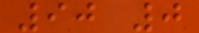90 0
